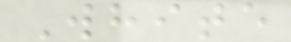White
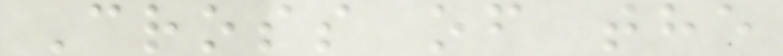Cross of the
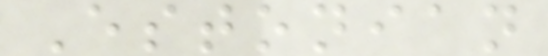Estonian
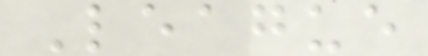League
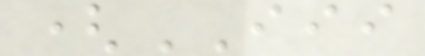(III
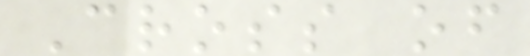Cross of
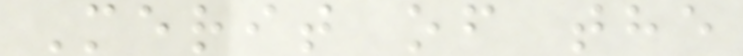Merit of the
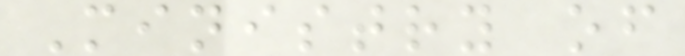Ministry of
